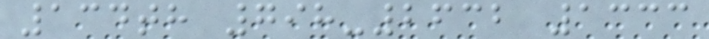134th 798-2632 1333
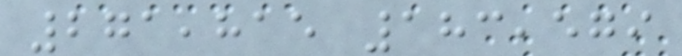271,815 183,579
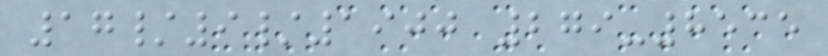17/9/1900 279-8535
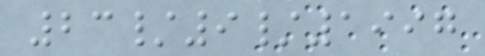23/9/1997
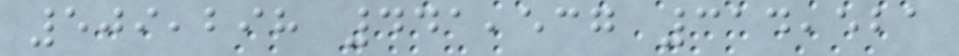509,298 441,537 314,521
